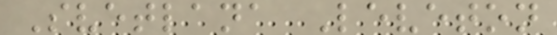Svetlana Leveton
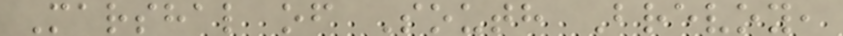Marshal of South Brevoy,
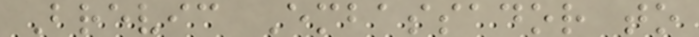Brevic Embassador to
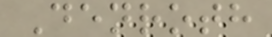Denroth
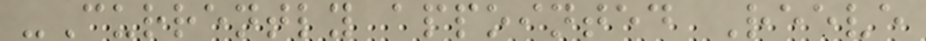-Currently appointed Reeve
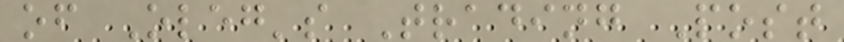of Oleg's Trading Post
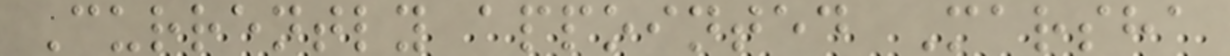Currently appointed Marsha
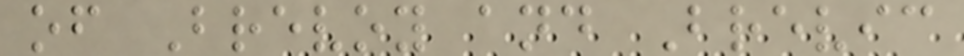of Brevoy and Brevic
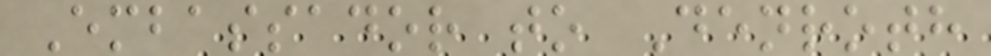Embassador to Denroth
